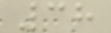38
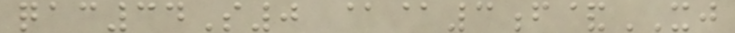qac34S0 @@3f&XJ
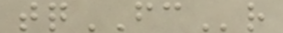tqFCr
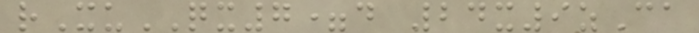rXuQX7=d 24x9zCa
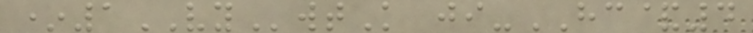*1VYwtK ji-HC&4
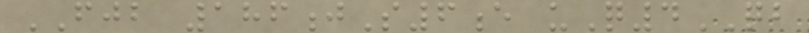FJB 186jS6e uQ4QB
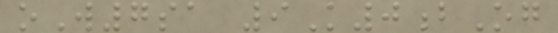oW7sa 9K0bOg
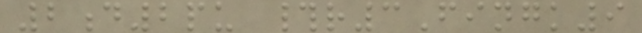2d2pu #r3Fingk9
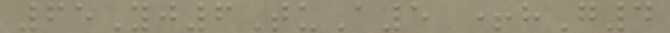65Yj6TuA5 +hG4
